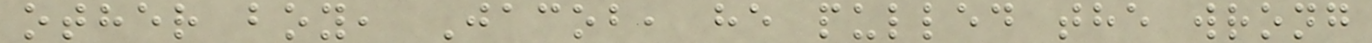other boy, Jacob, he pulled the wrong
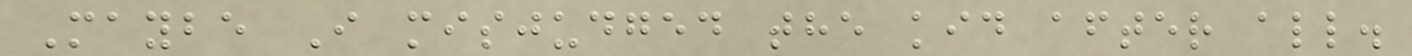Maybe I misjudged the kid after all.
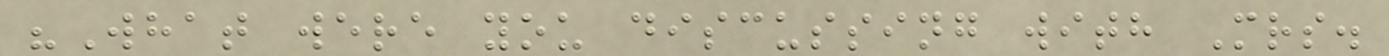"What were you discussing with Mrs.
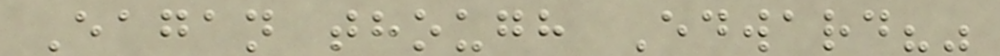Eagan though Edward?"
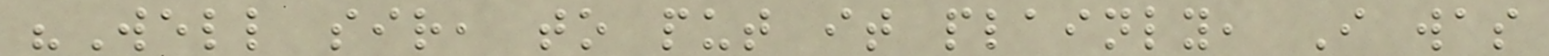"Well sir, to put it plainly, I was
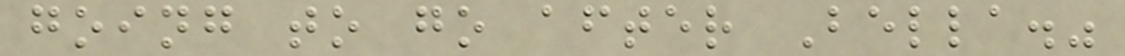going to go after Bella."
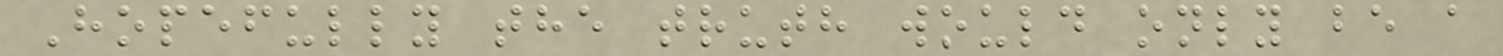Hopefully the truth would only be a
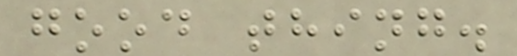good thing.
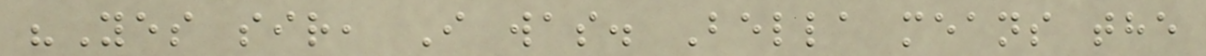"Yes sir, I was. Bella means the
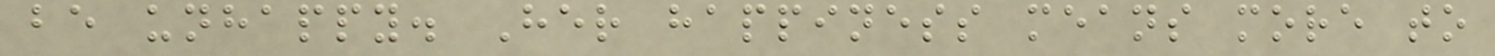be unhappy. Her happiness means more to
